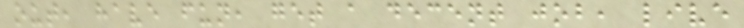out, have fun, get a decent job, live
